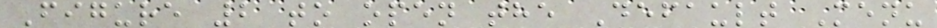Figure 2 to open the Default Menu
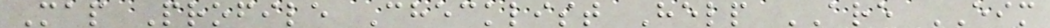Map Profile Checklist Help ARE EIM
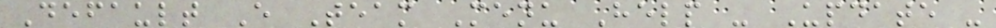Default E Team Menu Help - Update -
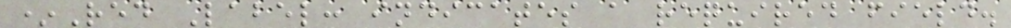*Red Label: indicates a required field.
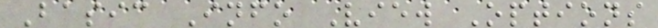Basic Info View Options
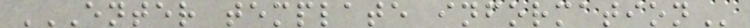ENTER TEMPLATE INFORMATION
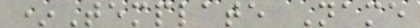*Template Name
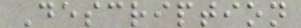Description
